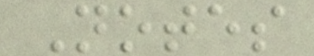Notes
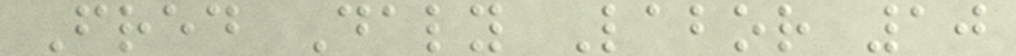Fred Daly Labor 10
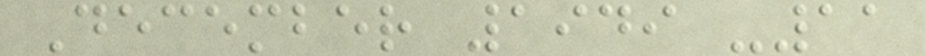December 1949 -11
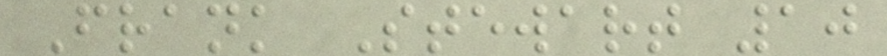Frank Stewart 10
